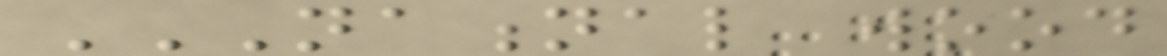NATIONAL WOOD
